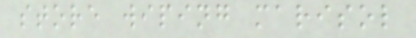store wiping marisol
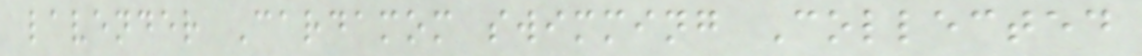lavender Cardamom swimming Collected
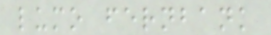lumo fernbank
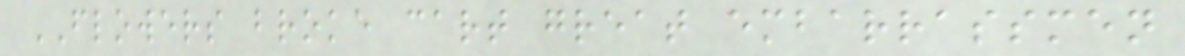FLOWERS broke cart great embarrassmen
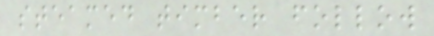steamed timber follow
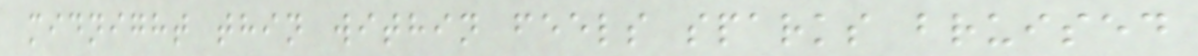midnight thin within feels sparks bruised
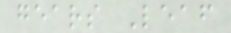gears Leaf
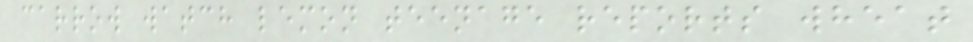carrow watch lemon teenage reports wheat
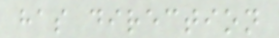has direction
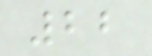22
